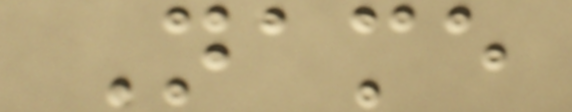Name
